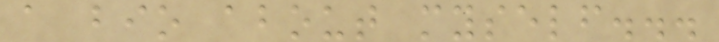a bio about myself...
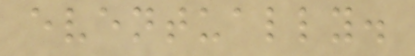eventually.
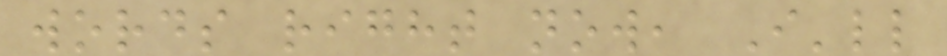words right now, I'll
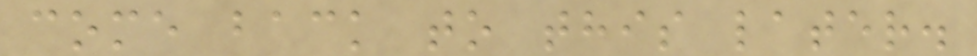come back to this later.
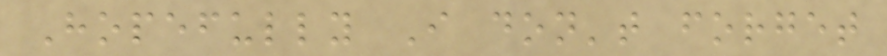Hopefully I don't forget
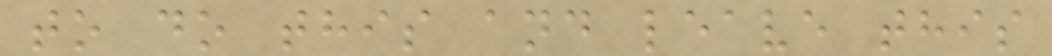to do this and leave this
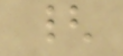{
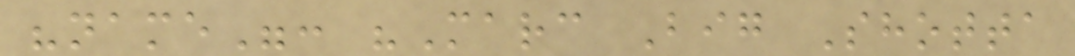"name": "Marc Big Shotta
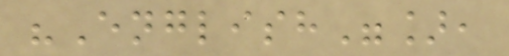"English"],
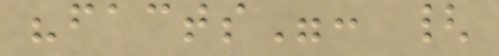"facts": {
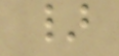}
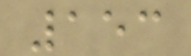153
